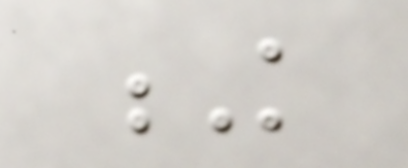K
